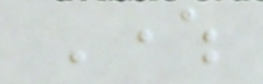Where
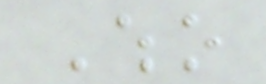Who
